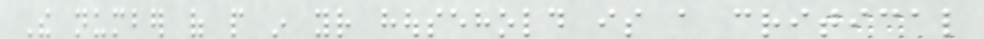The number of people in your household is a critical
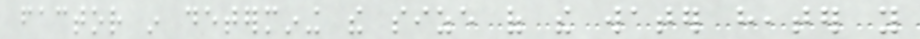factor in determining the size of the water heater you
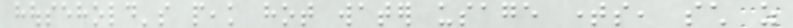household's peak hot water usage times, such as
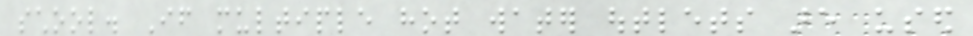school. If multiple hot water outlets are used
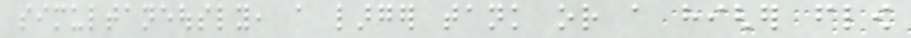simultaneously, a larger tank or a higher flow
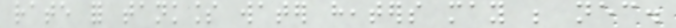rate for tankless water heaters may be necessary.
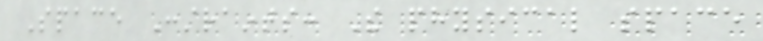Space Constraints: The physical space
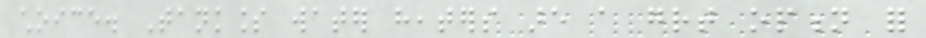choice. Tankless water heaters are a great option for
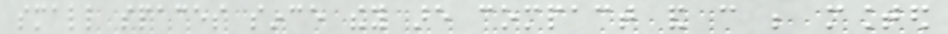small spaces since they are compact and can be mounted
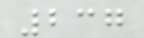237
